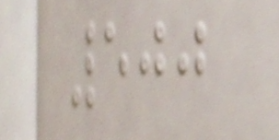500
